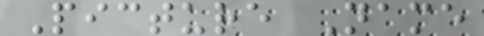Picture Name
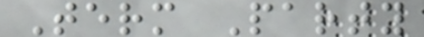Term Party
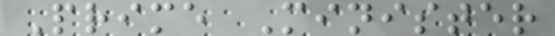Prime Minister
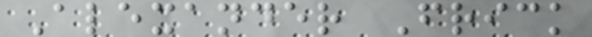Alexander Frick
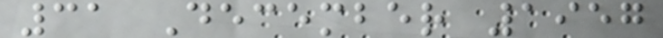31 December 1957
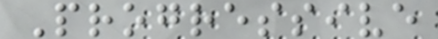Progressive
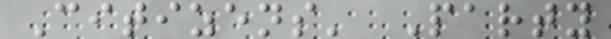Citizens' Party
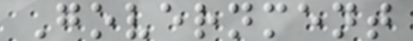Government
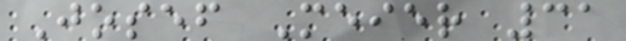Josef Meier 31
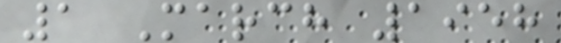1 March 1958
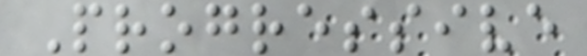Progressive
